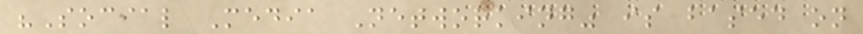"Social Media Networking" is based on
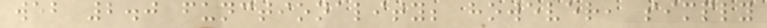web 2.0 functionality; however, simply
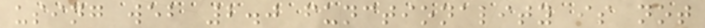using web 2.0 functionality is not
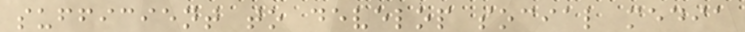sufficient to develop social media
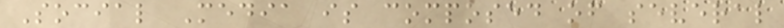Social Media is composed of several
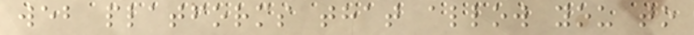web platforms that allow you to
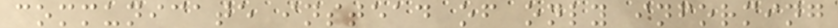communicate instead of only informing
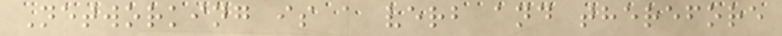Networking is a verb and therefore
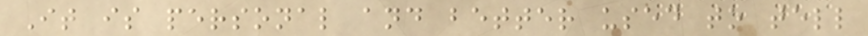It is personal and better used to tell
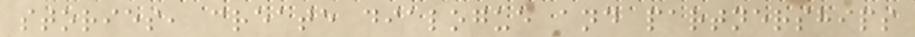stories, create dialogue and partnerships
